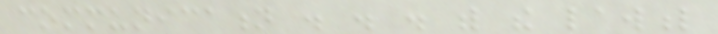communication . . . with the lawful
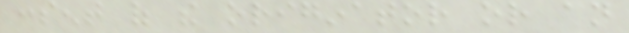consent of the originator or an
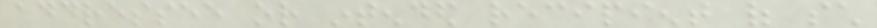addressee or intended recipient of such
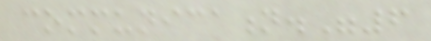communication."6
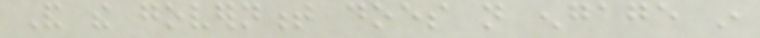And the government does not engage in
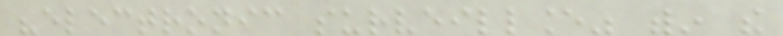"electronic surveillance" within the
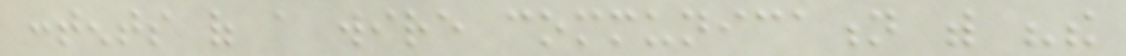contents of a wire communication with "the
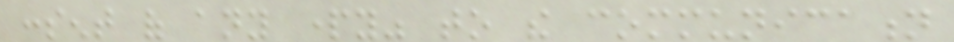consent of any party" to the communication
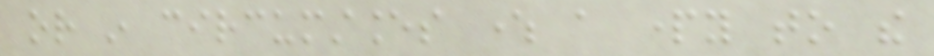or in circumstances where a party to the
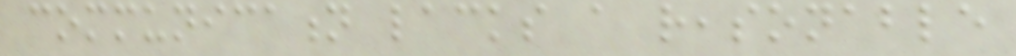communication lacks a reasonable
